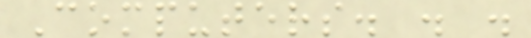Computers. . .
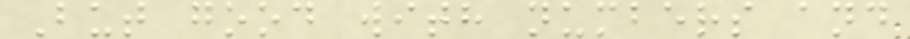But good with numbers and
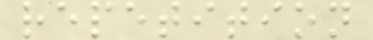repetition
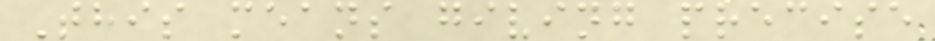This means giving precise
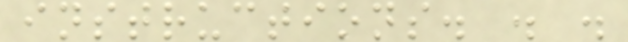instructions. . .
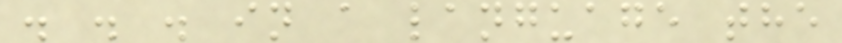. . . in a language the
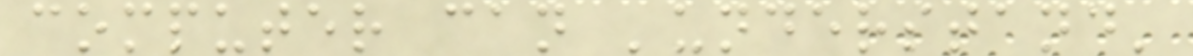computer can 'understand'
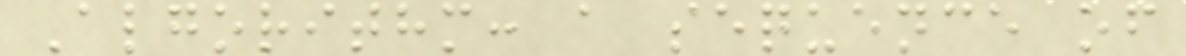Algorithm: a sequence of
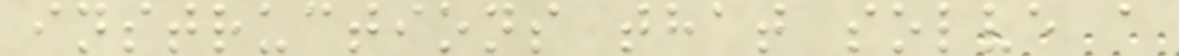instructions that solve a
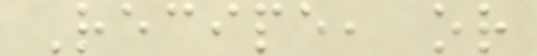Recipe, or
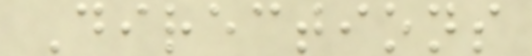Directions
